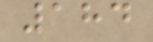184
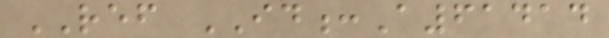REF ID:A61414
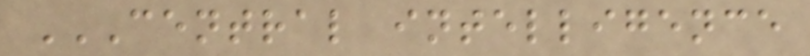CENTRAL INTELLIGENCE
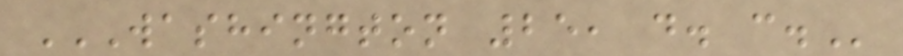WASHINGTON 25, D. C.
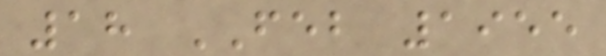18 FEB 1955
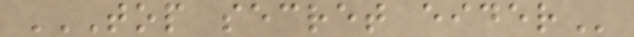TOP SECRET EIDER
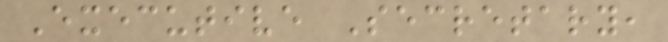Executive Secretary,
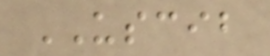USCIB
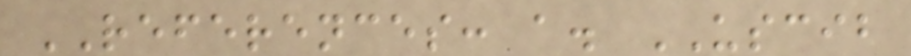REFERENCES: a. USCIB
